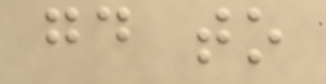good to
